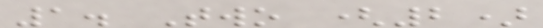1. Two (2)
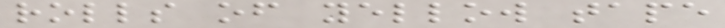rolls of yellow tape
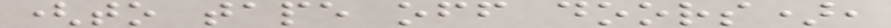(to tape off doors),
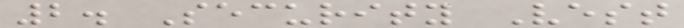2. Security Vest
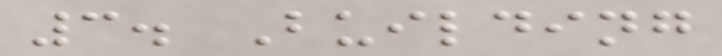3. Building
